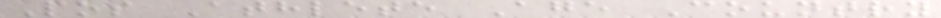Pos Athlete Age Country
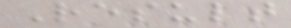Result
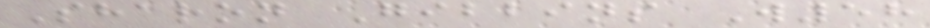Sharon Gibbins W58
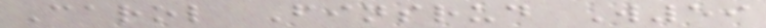Carol Finsrud W59
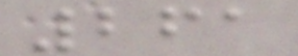261
